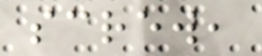screw,
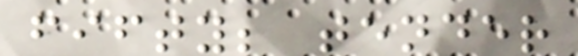fifty; tender
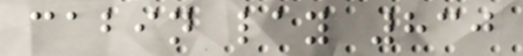cabin lay 830
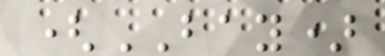(BAY)
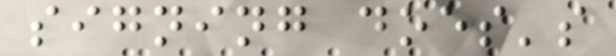signing does's
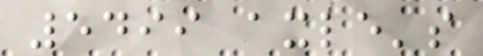5499 axle's
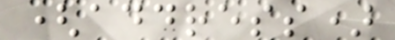(address)
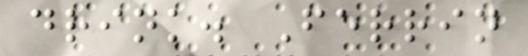drink. Ferrin
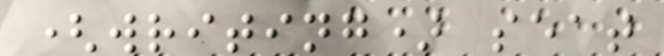(writing) seat
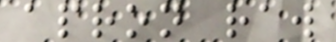apron raw
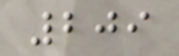209
